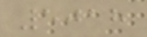5018
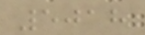5018
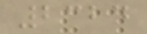2324
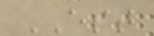EST
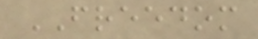FREEDOM
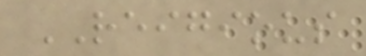REIGIOUS
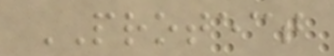PROTECT
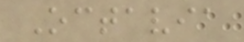Octavia
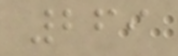269
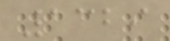1329
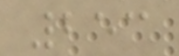253
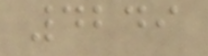4249
